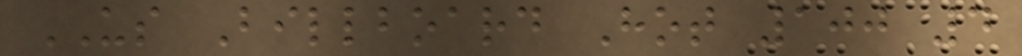US Billboard Hot 100 4
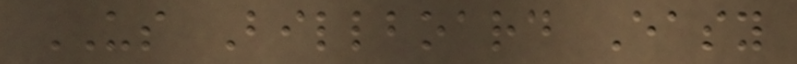US Billboard Easy
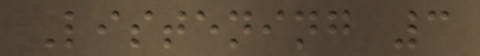Listening 3
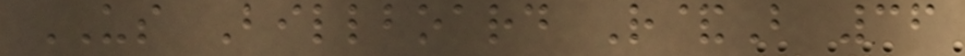US Billboard R&B 36
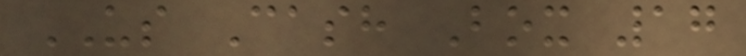US Cash Box 17
